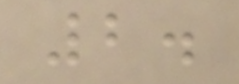2.
